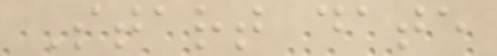Start date
